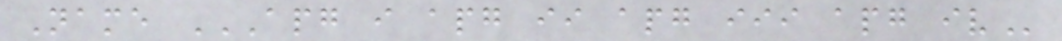Name APG I APG II APG III APG IV
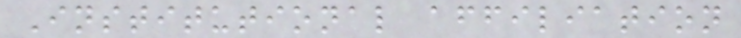Institutional affiliation
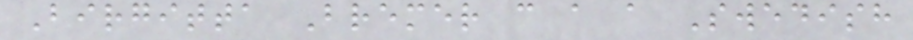Birgitta Bremer c a a Swedish
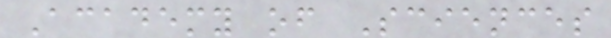Academy of Sciences
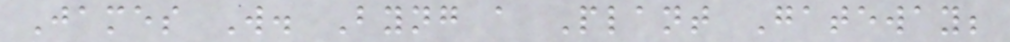James W. Byng a Plant Gateway;
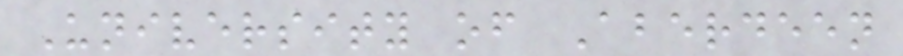University of Aberdeen
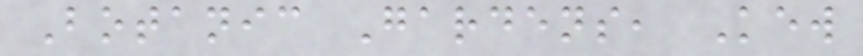Botanic Gardens, Kew
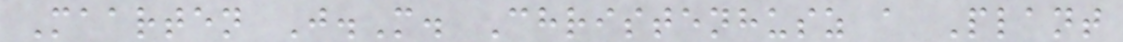Maarten J.M. Christenhusz a Plant
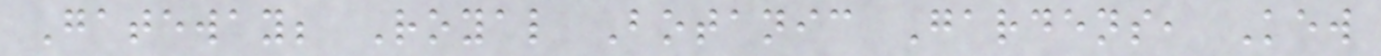Gateway; Royal Botanic Gardens, Kew
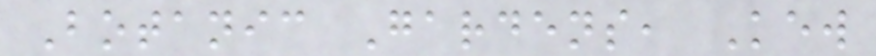Botanic Gardens, Kew
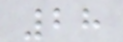28
